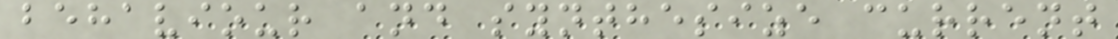behaviour and synthesize current
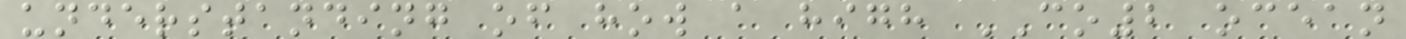understanding of how a high CO2 ocean
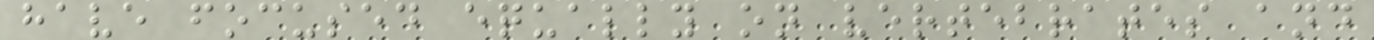have focused equally on vertebrates and
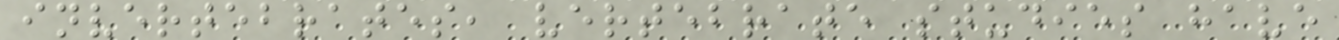invertebrates, vertebrate studies have
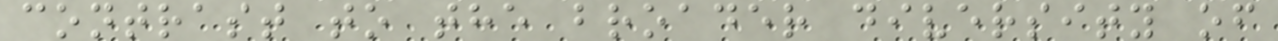contrast to the broader diversity of
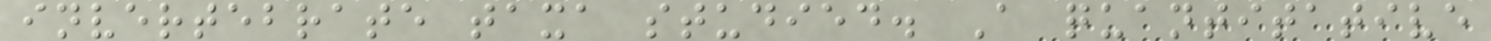invertebrate taxa studied. A quantitative
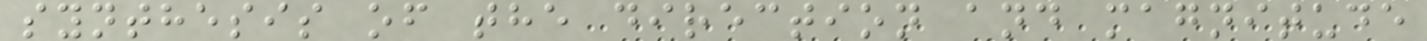synthesis of the direction and magnitude
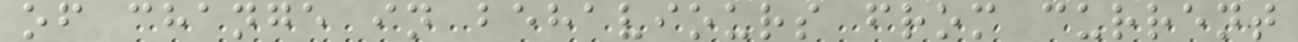of change in behaviours from current
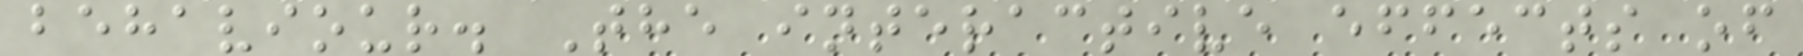behaviour. The interactive effects of
